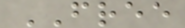FREE
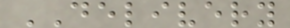DELIVERY
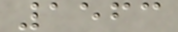1563
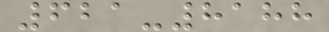621-8188
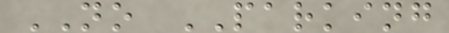NO PARKING
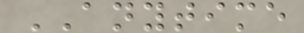ANYTIME
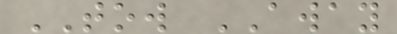TOW AWAY
